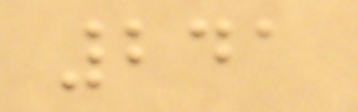241
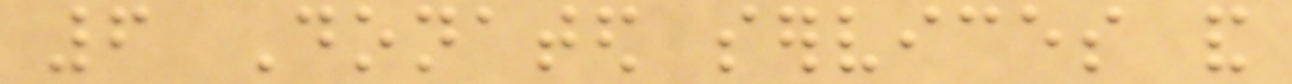6 Donated services and
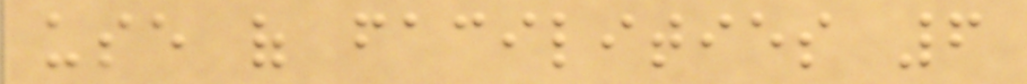use of facilities 6
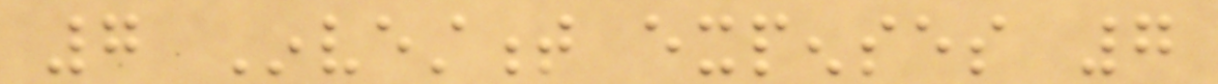7 Investment expenses 7
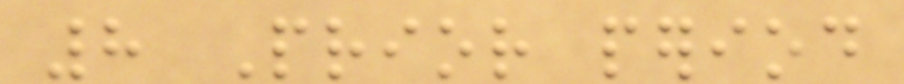8 Prior period
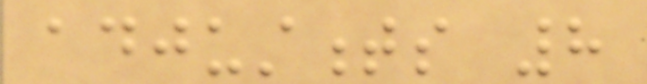adjustments 8
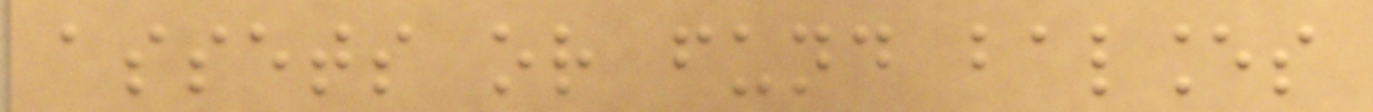assets or fund balances
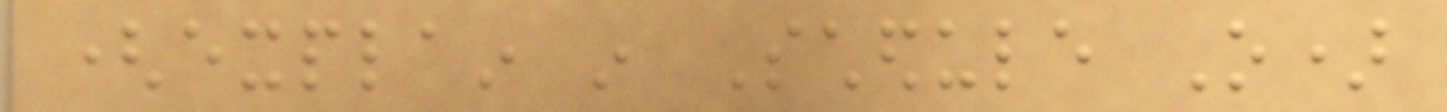(explain in Schedule O)
